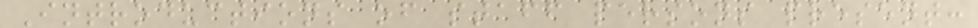Introductions of staff persons present:
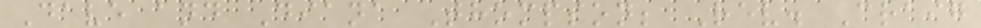Dave and Diana Thompson; Rev. Craig
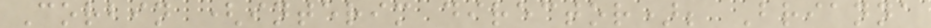Corbin (interim director); Brianna
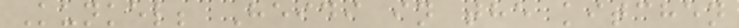Kunkel; Heidi in the kitchen
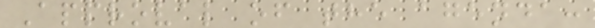Approval of the agenda:
